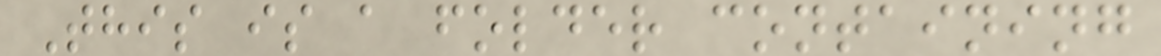This is a folder containing
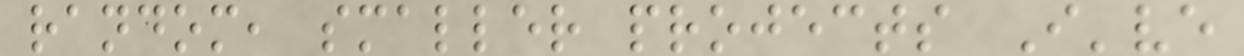random, smaller projects I've
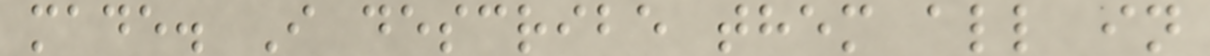made. I describe them all in
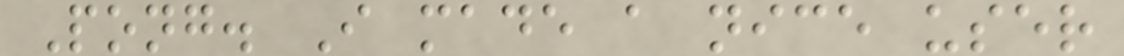Pong. I made a nice user
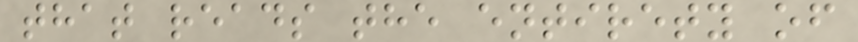that reads the entirety of
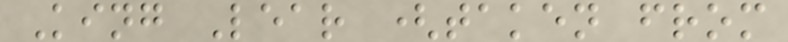King Lear (taken from
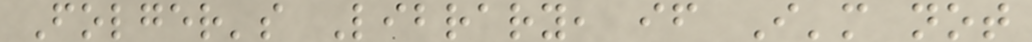Folger's Library, if I'm not
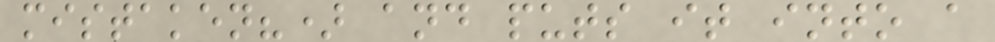mistaken?) and puts it into a
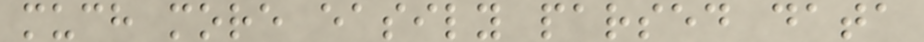much more easily parsed data
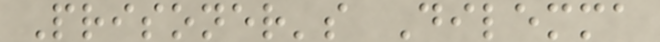Prisoner's Dilemma
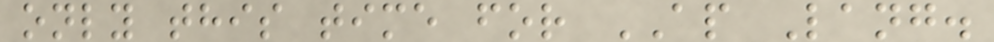only this time for AP Lang.
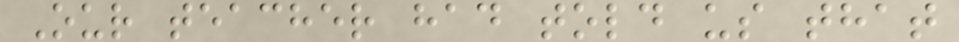Our teacher had told us that
